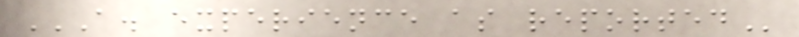A. EXPERIENCE AS REPORTED
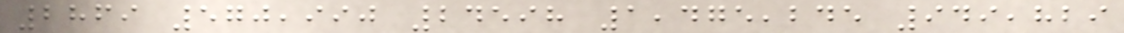2869 570,990 24598 1,475,245 949,829
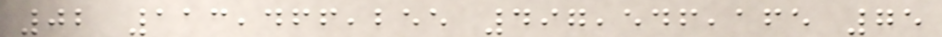02 113,466,255 497,546,165 75
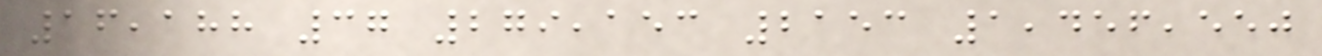16,188 37 279,153 2153 1,456,550
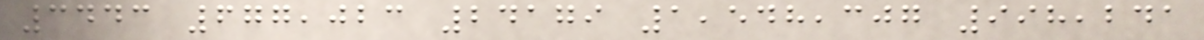3443 677,023 24179 1,548,307 998,241
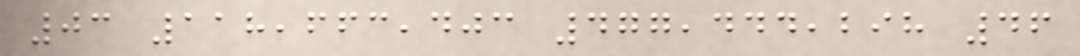03 118,663,403 477,444,298 46
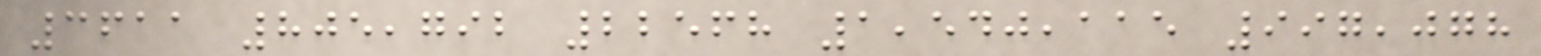3611 805,792 22568 1,540,115 997,078
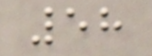58
